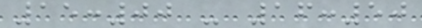15:00 - 16:50
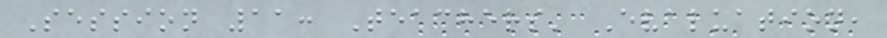Session 11: Teachers' Evaluation,
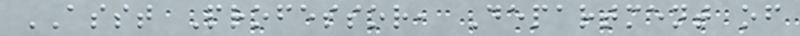ASST Professor, Department of
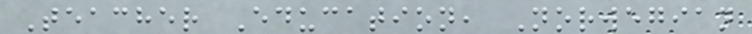Teacher Education, Norwegian
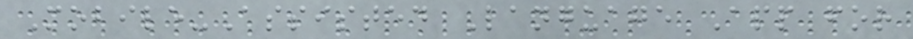Mobile-Assisted Language App for
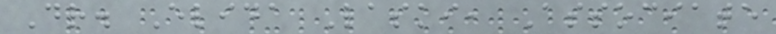Dr. Elida Laski, Associate
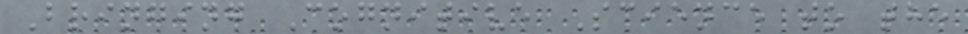Bringing Cognitive Science to the
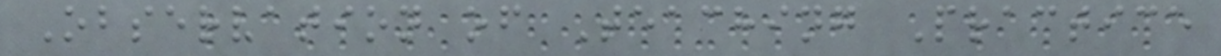Observation of Teaching Practice
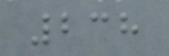238
